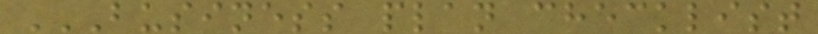BUSINESS PLAN CHECKLIST
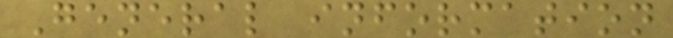General information
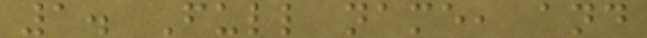1. Full name, and
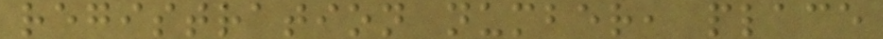registration number, place
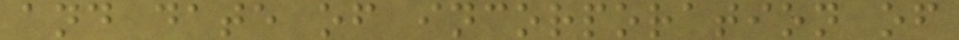and date of incorporation of
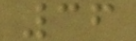36
